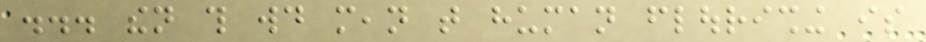... then this would mean that human flourishing is
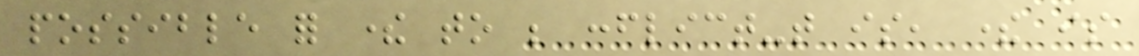possible for there to be conflict-that is, there is
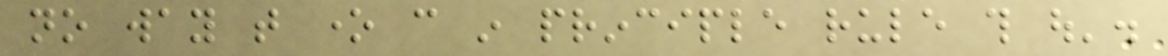no way that one can in principle rule this out'.
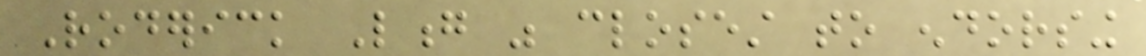Roderick Long was closest to endorsing
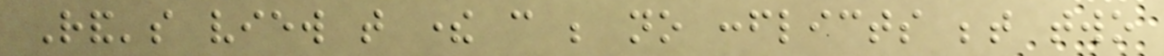Rand's view that there can be no conflicts between two
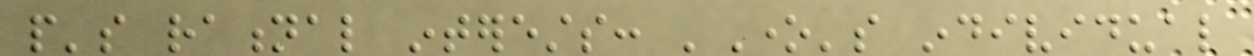people's rational interests: 'One's individual
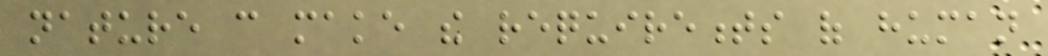nature can make the requirements of human
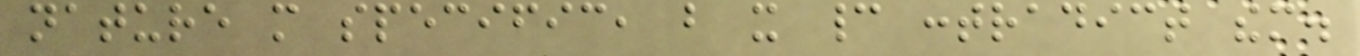nature more specific, but it cannot contradict them.
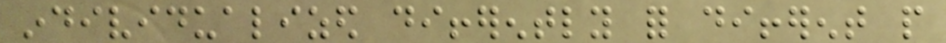individualized differently for different people
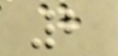2
